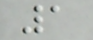1
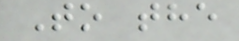To the
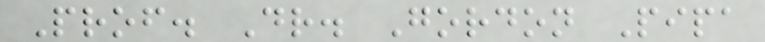Prof. Dr. Gordon Pipa
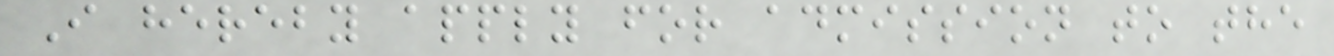I hereby apply for admission to the
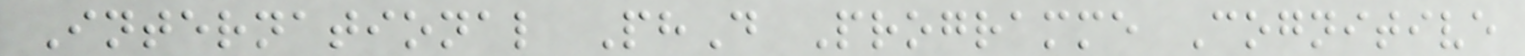International PhD Programme Cognitive
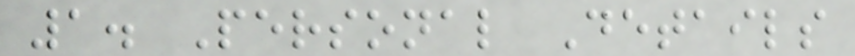1. Personal Details
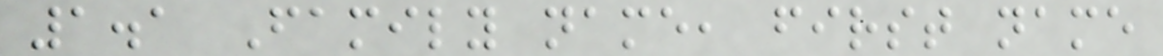1.1 Family name, first name
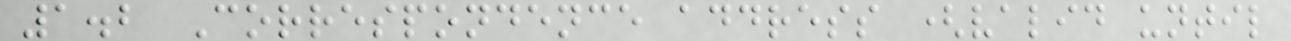1.2 Correspondence address (valid until
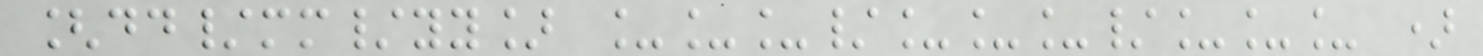[dd/mm/yy] ___/___/___ )
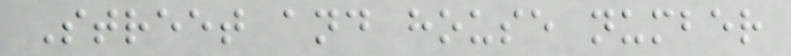Street and house number
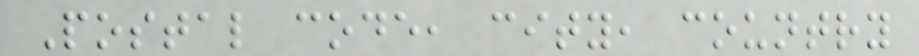Postal code, city, country
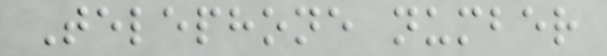Telephone number
